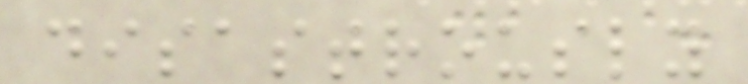disastrously
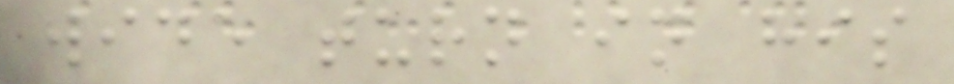wide turn in his
